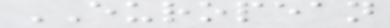EUROPEAN
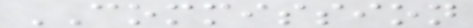COMMISSION
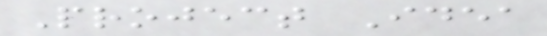Project Idea
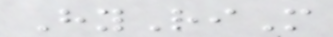HyRiM
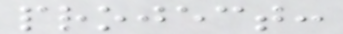project:
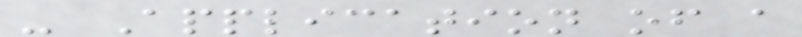- Application of a
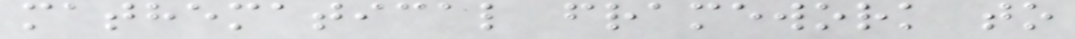mathematical framework to
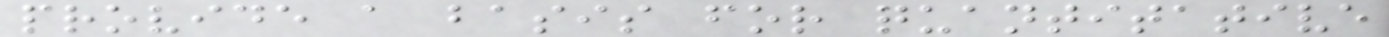provide a basis for quantitative
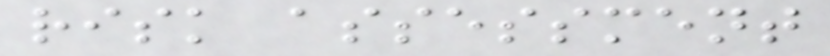risk assessment
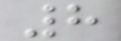8
